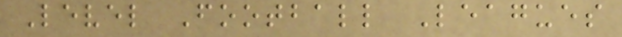Level Football Leagues
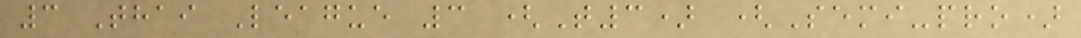3 Thai League 3 (T3) (Semi-pro)
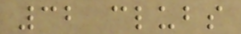32 clubs
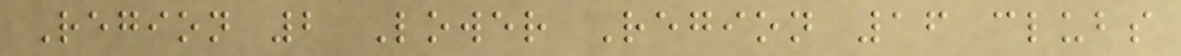Region 2 Lower Region 16 clubs
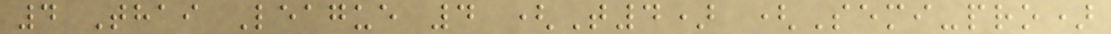4 Thai League 4 (T4) (Semi-pro)
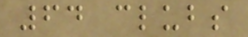64 clubs
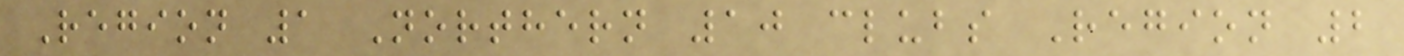Region 1 Northern 10 clubs Region 2
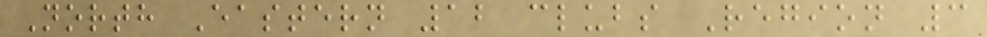North Eastern 12 clubs Region 3
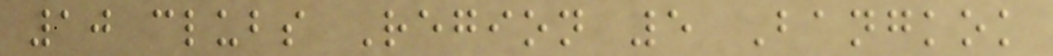10 clubs Region 5 Bangkok
